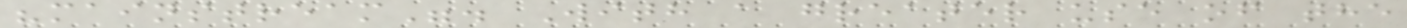"mainstream". With a greater use of the
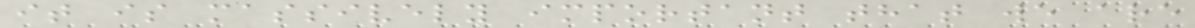it is massively important that we are
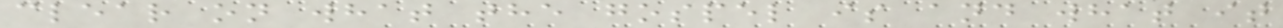clear on what the gospel is and what it
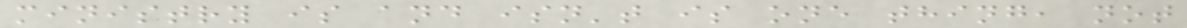ministry is and isn't is one thing, not
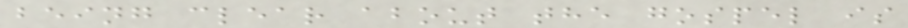being clear about the gospel is
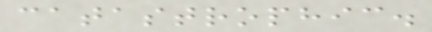catastrophic.
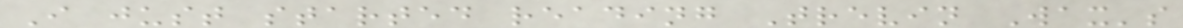I just started reading Trevin Wax's
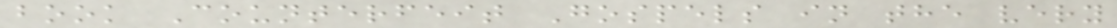book Counterfeit Gospels in the very
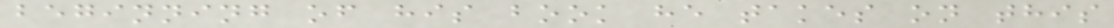beginning of his book he takes on this
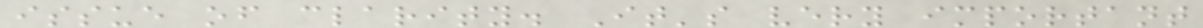issue of clarity. It's very important
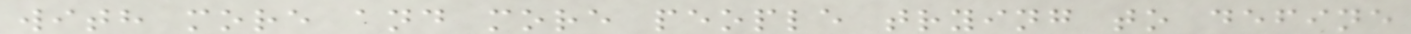with more and more people trying to define
